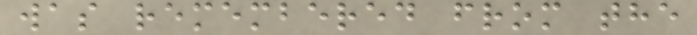was remembered from the
